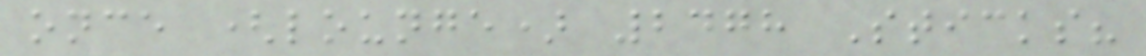once (lounge) 2478 Sticks?
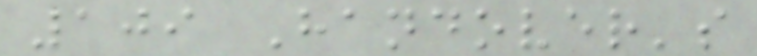109 Handover's
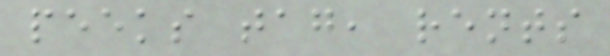peeks tag, rents
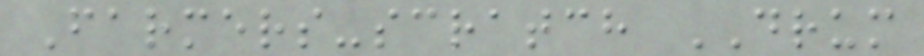Farmers-scratch DRUM
